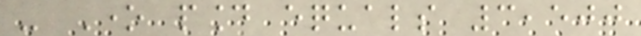- One pound equals 3,500
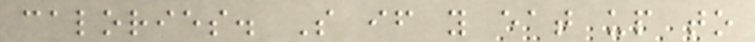calories. So if you eat up to
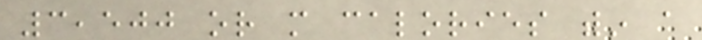3,500 or more calories within a
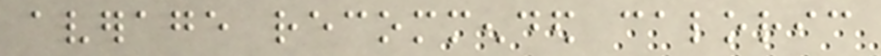average recommended caloric
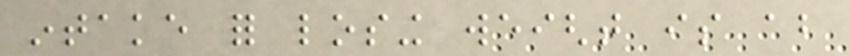intake for losing weight is about
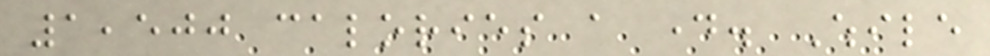1,500 calories a day. While
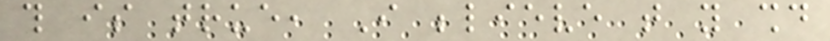this is true, I believe that you should
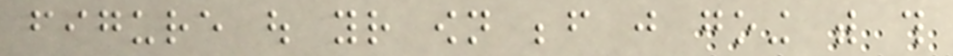figure out your own before just going with this
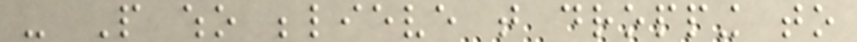- People who believe that dropping to
